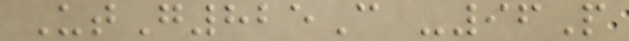UtG825C -96P
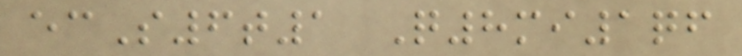ecS6t1 Q8mi1qf
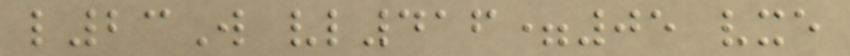l23W vl416=05 vxe
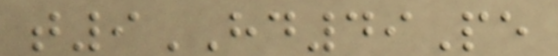t9HD49Pe
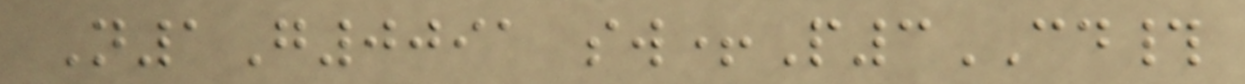N1G0091 sw+P3CD#
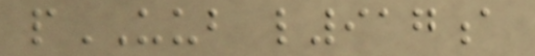pUUB l917a
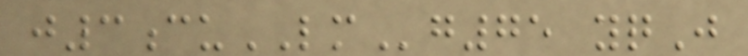j3cuLMg75 yqJ
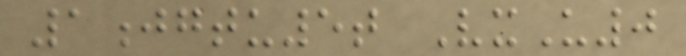1jgtu5t VxU0
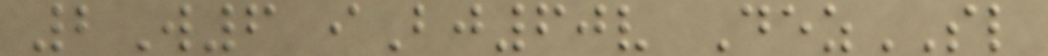2W6 iBj60v DezSL
